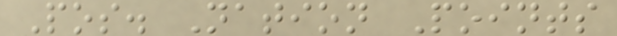Pos. Nation Points
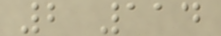2 114
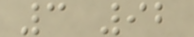3 92
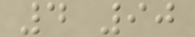4 90
